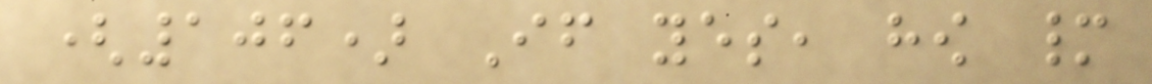(106) If yes, how many
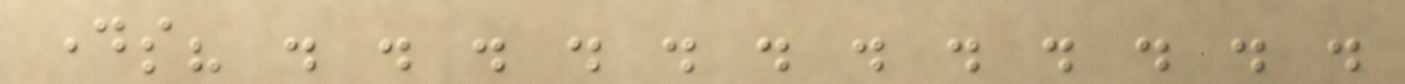days? . . . . . . . . . . . .
